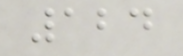124
